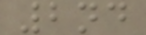2nd
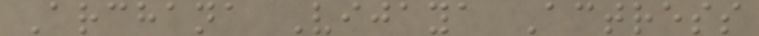Archana Vijaya Actress
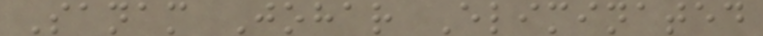Sanam Johar Eliminated
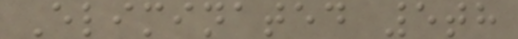Eliminated 5th
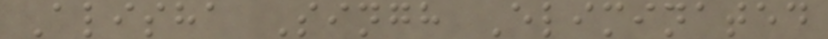Alisha Singh Eliminated
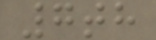7th
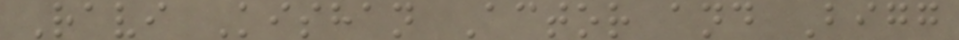Ravi Kishan Actor and Bigg
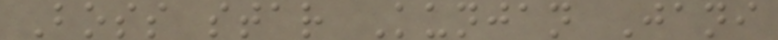Boss star Kunjan Jani
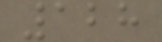128
